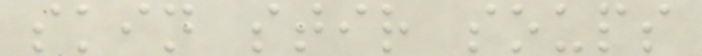skin stir soups
